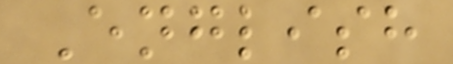English
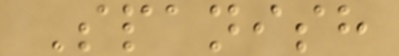Spanish
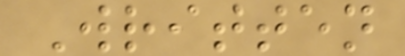Written
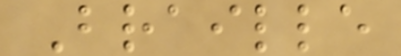Braille
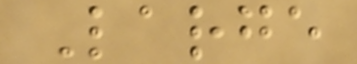Large
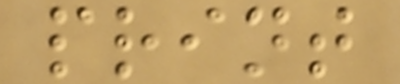print
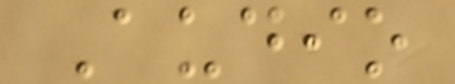Audio
